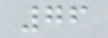76
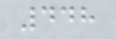448
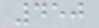450
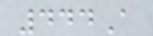444A
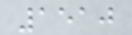1510
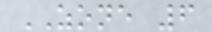ZONE 6
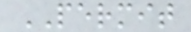PERMIT
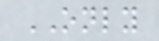ONLY
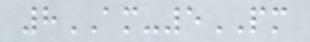8AM-5PM
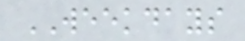WEEKDAYS
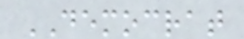DEMOCRAT
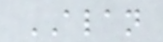ALAN
